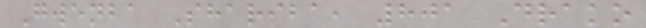Gwenba Shariba, 801 Drako
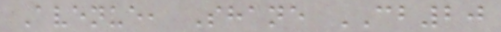Avenue, Shane CB20
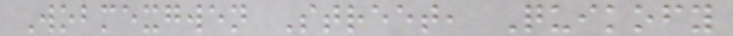Wobmexgwen Street, Quikofy
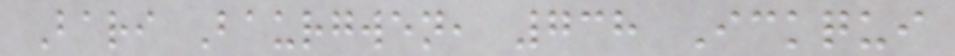Bari Baurgwen, 738 Ickqui
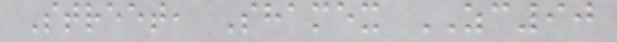Street, Shamex ZC90
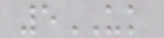5UK
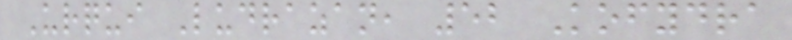Urqui Ludrazan, 52 Kofydra
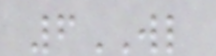6WL
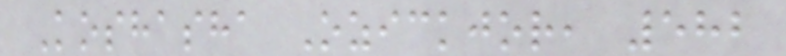Koshasha Ozickjor, 582
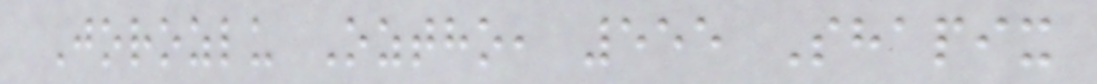Jorozlu Oztho, 555 Shapix
